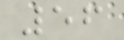56
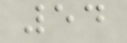54
